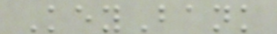KeyBank
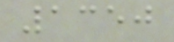1350
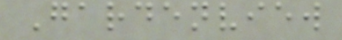Gardenview
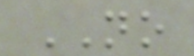NO
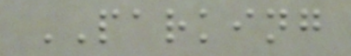PARKING
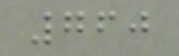760
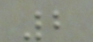2
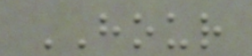HOUR
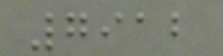7912
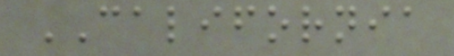CALIFORNIA
